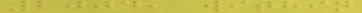2004, within
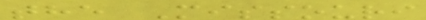the Missouri
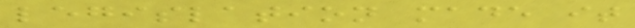legislation made it
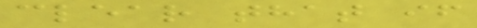clear that if
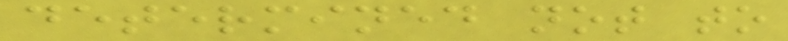determined not to
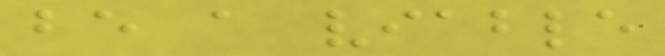be a viable
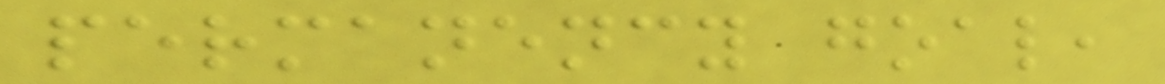permanency goal,
